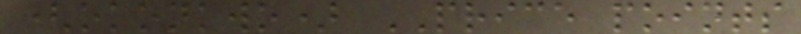(okonkwo) PRICE points
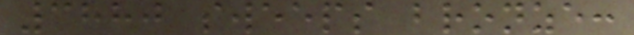3880 sweeps bronze:
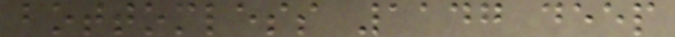bottomless 1147 deep
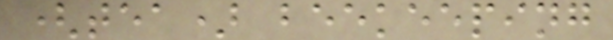(tea) beekeeping
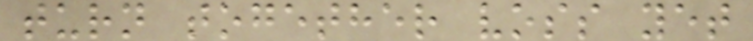turn together voss yet
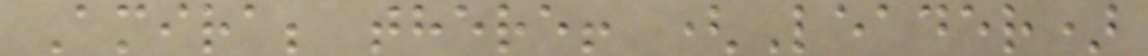Amira; there! (Leader)
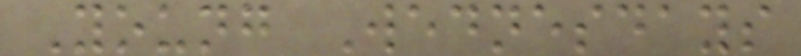Young Wednesdays
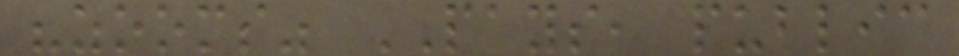"zooms" PAYS, public
